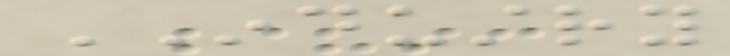INDUSTRY
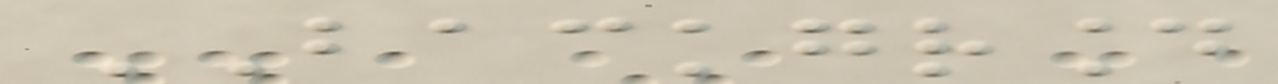BACKGROUND
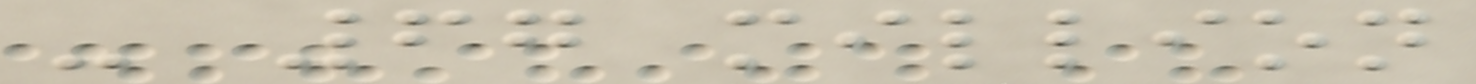- 67 million
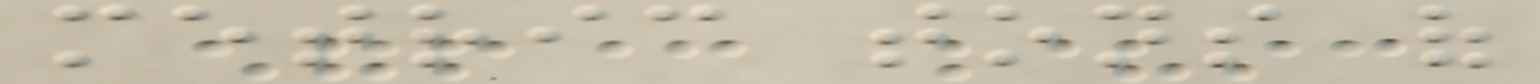metric tons of
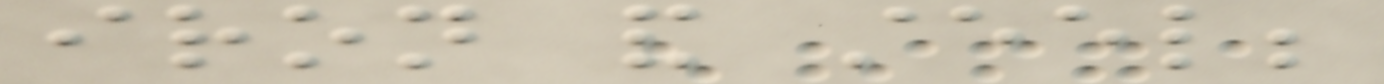iron and steel;
